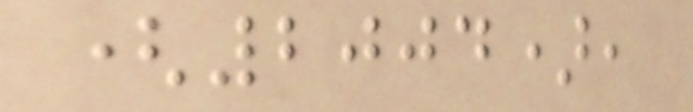(2004),
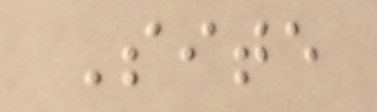Site
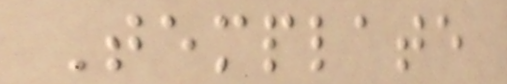Template
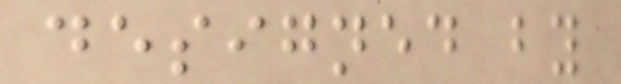designed by
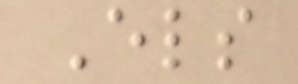Els
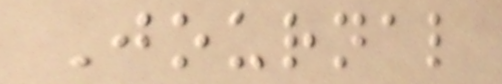Journal
